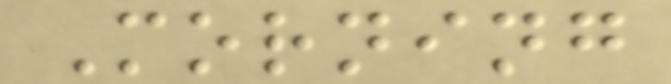Morning
